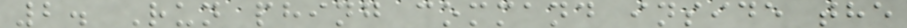2. Run phing command inside the
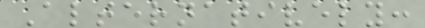Alternatively:
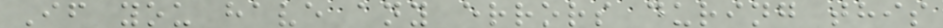If you have any errors during this
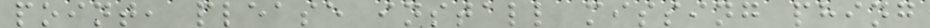point, please install missing phing
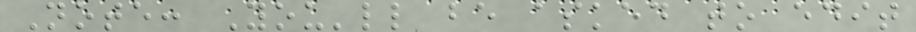Note: You'll be asked to edit
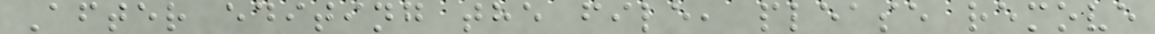After editing the file, please remove
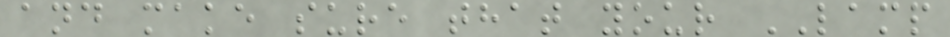and make sure that your LAMP
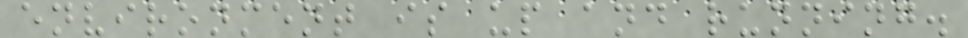environment is up and running.
